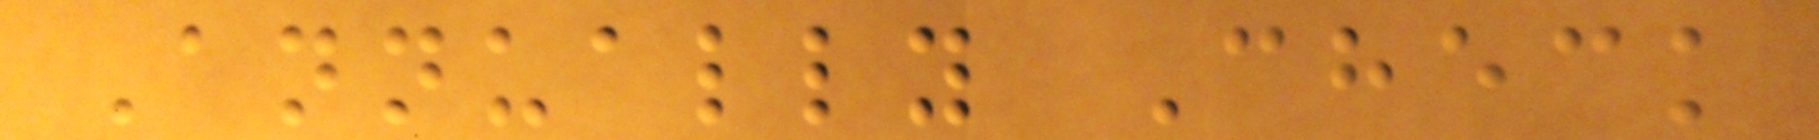Annually Check
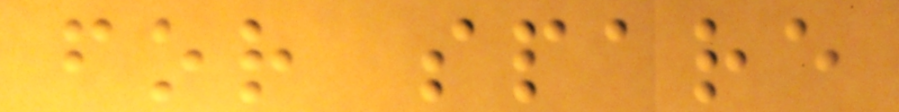for spare
